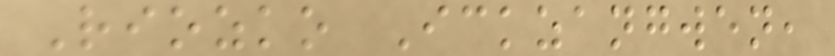Riozko Ickzangwen,
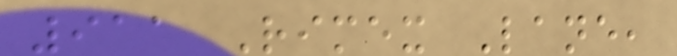911 Rimex Lane,
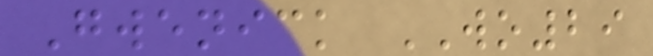Gwenick WO29
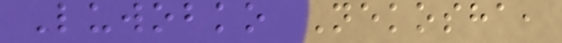Luwobko Nekosha,
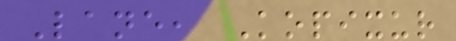Lane, Kopixur
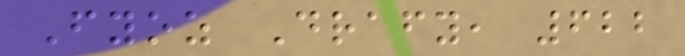Fyoz Drafy, 622
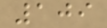109
